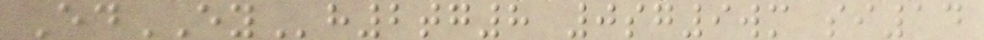EdEYh2tg8 0sg9wm si14
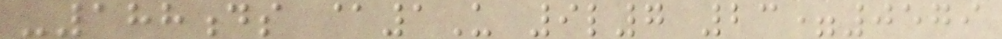-188ds @1U 9l7 23=0579
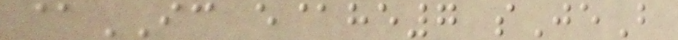@IC e@he7 sJeB
